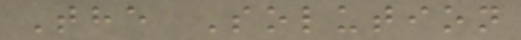The Solution
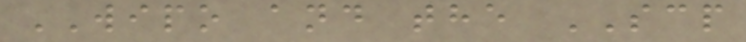WIPO and the SCP
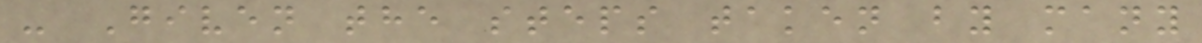- Given the steps taken by many
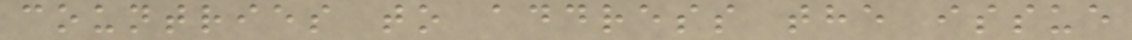countries to address the issue
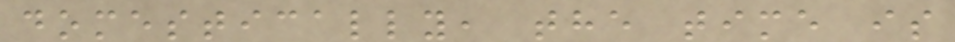domestically, the time is
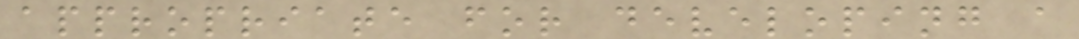appropriate for developing a
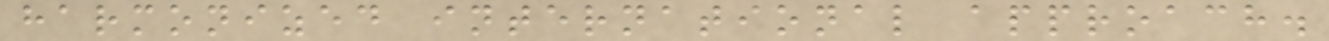harmonized international approach.
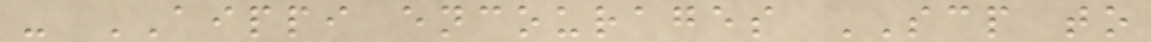- AIPPI encourages SCP to
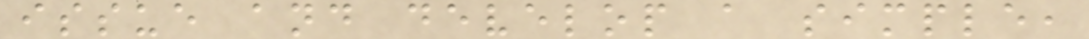issue and develop a simple,
